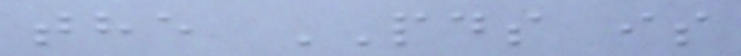the PDS is
